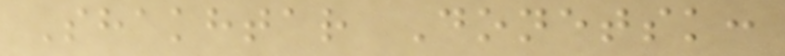Shakhtar Donetsk:
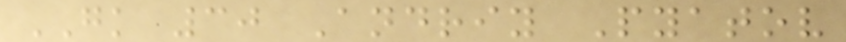GK 30 Andriy Pyatov
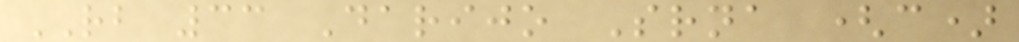RB 33 Darijo Srna (c)
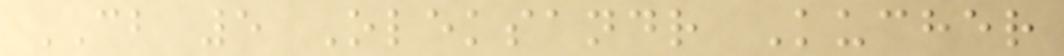CB 5 Oleksandr Kucher
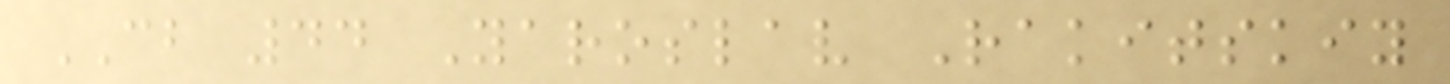CB 44 Yaroslav Rakitskiy
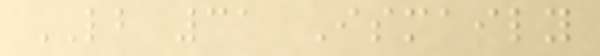LB 31 Ismaily
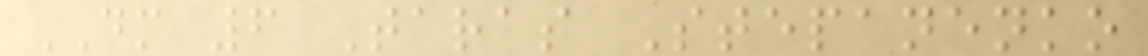DM 6 Taras Stepanenko
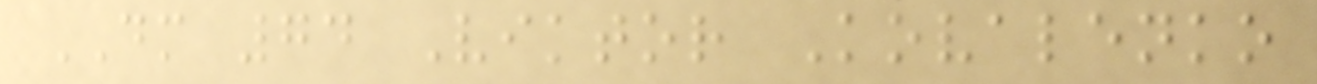DM 74 Viktor Kovalenko
